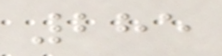285
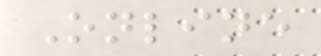Online
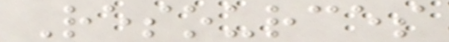Resources
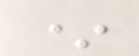*
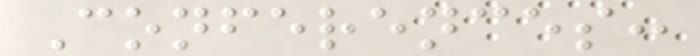Conferences:
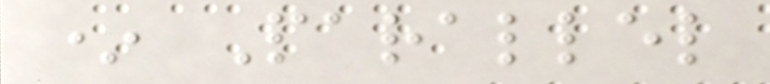* Parallel
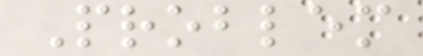Problem
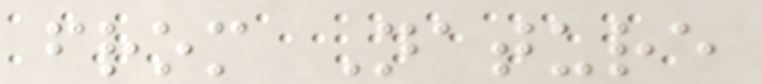from Nature
